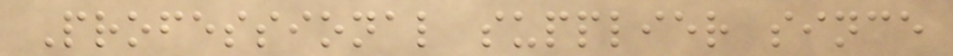Professional supplier since
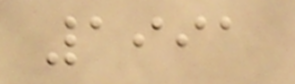1991
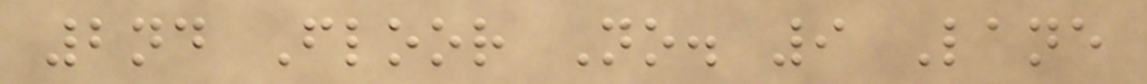2nd Floor No. 9 Lane
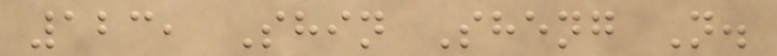123, Shin Sheng N.
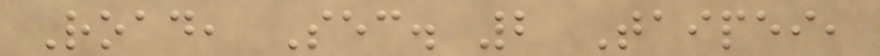Road, Sec. 2 Taipei,
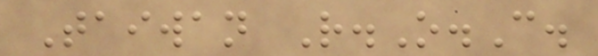Taiwan R.O.C.
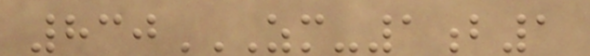830ZM-1B1
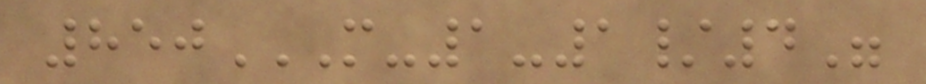850M-1-1/4"
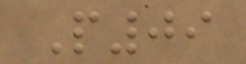P09
